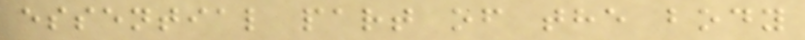essential part of the body
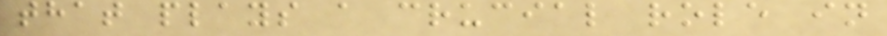that plays a crucial role in
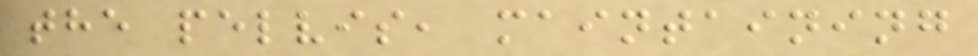the pelvis, maintaining
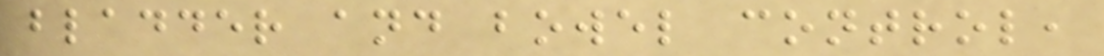bladder and bowel control,
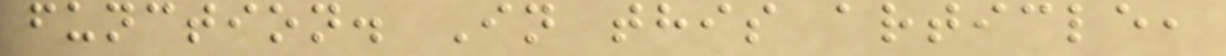function. In this article,
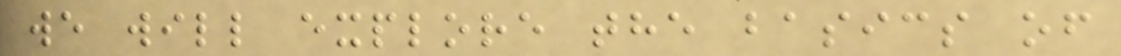we will explore the basics of
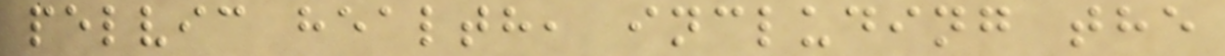pelvic health, including the
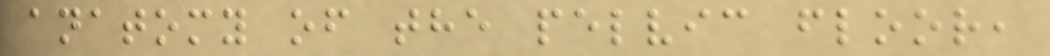anatomy of the pelvic floor,
